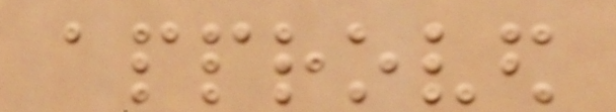approved
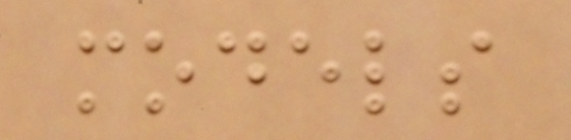models
